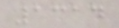1314
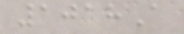1018A
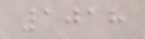1018
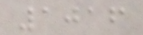1016
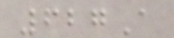627A
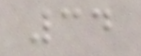34
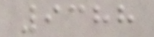9388
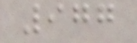977
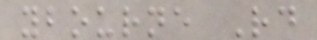ybourne Rd
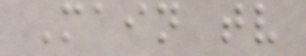Main tv
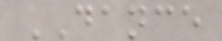DANCE
